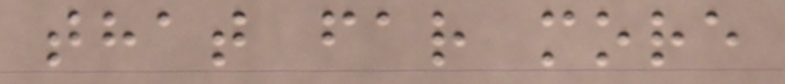that far more
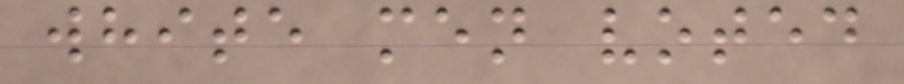white men voted
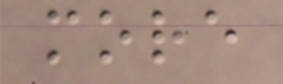more
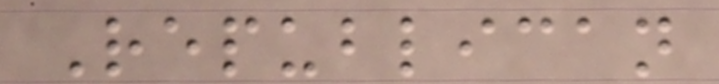Republican
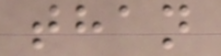than
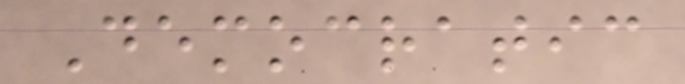Democratic
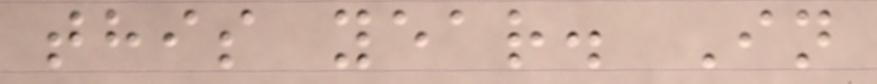this year. In
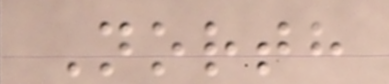North
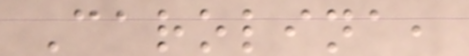Carolina,
